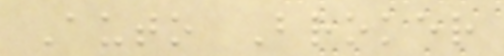Auto Broker
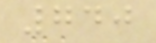740
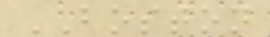BOSTON
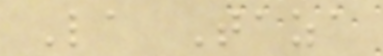La Taza
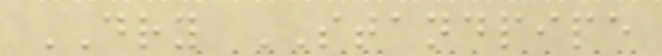DRY STANDPIPE
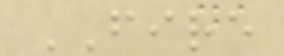FIRE
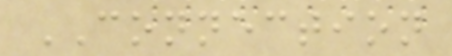CONNECTION
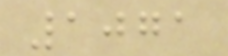1071
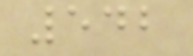542
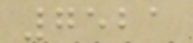7521
